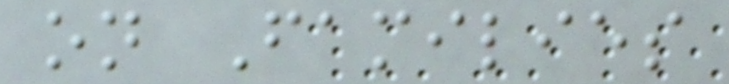on Families
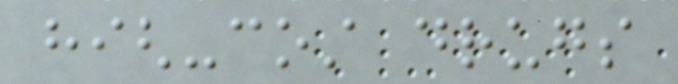high-cost drugs
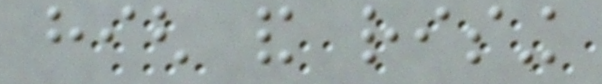high and rising
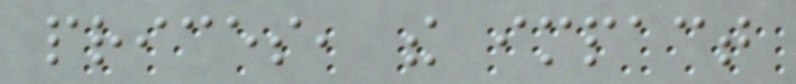prices, the impact
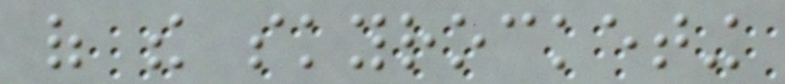of the skyrocketing
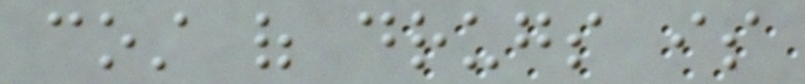cost of drugs is
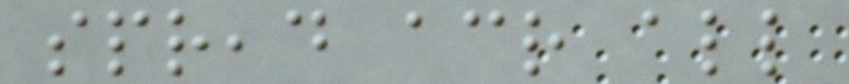spread across all
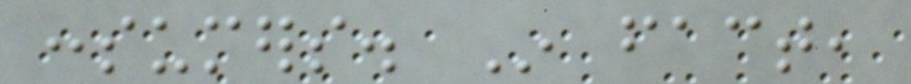consumers. In fact,
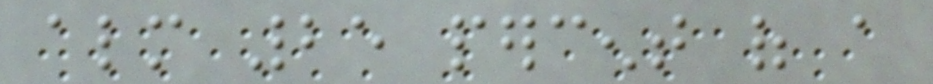almost 25 percent of a
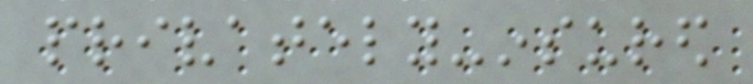privately-insured
